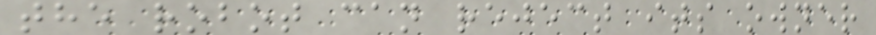the robot can reject its owner
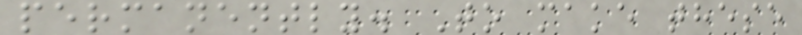permanently. To make these
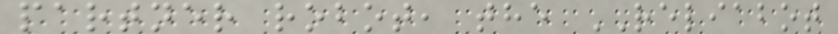partner robot, the RELIABOT
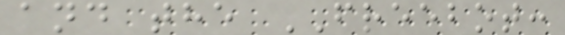and the FREEBOT:
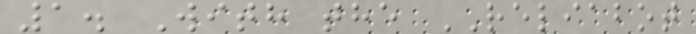1. With the RELIABOT
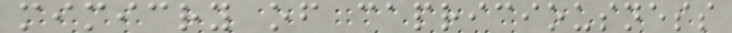mimicry of capriciousness
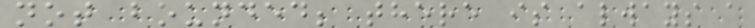not bounded; there is always a
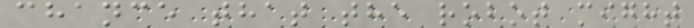chance that the robot might
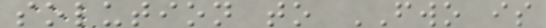solution to FWO is
